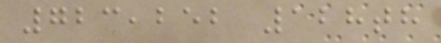723,252 128th
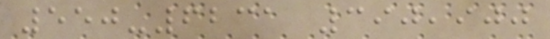550-6231 390,900
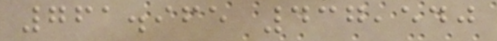761.965 437,540
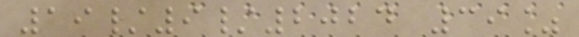19/9/2024 39%
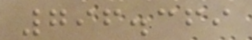796.369
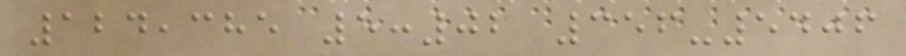124,385 5:02 356-5406
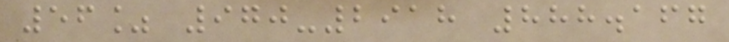56% 970-2918 888.167
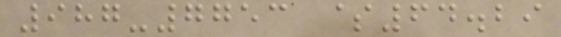987-7753 $64.29
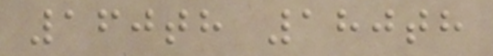160th 180th
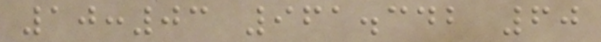10:03 961.342 60
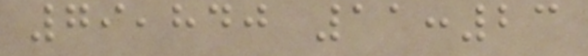79,840 11:23
